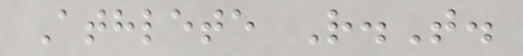Athlete R.T.
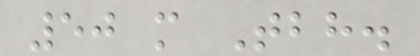50 m Tbh.
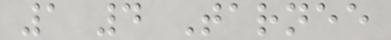1 4 Tarnee
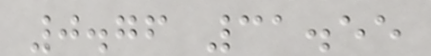0.76 31.55
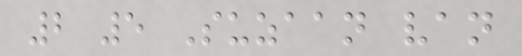2 5 Suzaan van
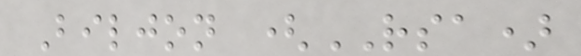Biljon (RSA)
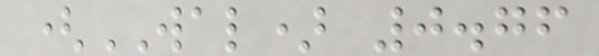(WAL) 0.76
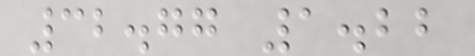32.77 1.22
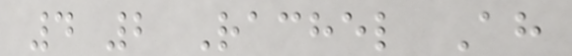4 2 Rachel Ah
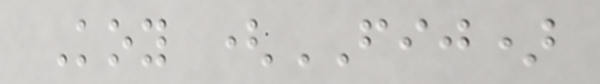Koy (FIJ)
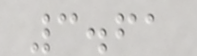3.61
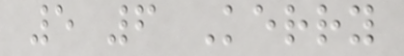5 6 Kerry
